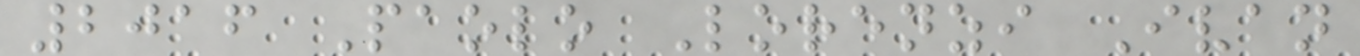2016 Paolo Lorenzi Ivan
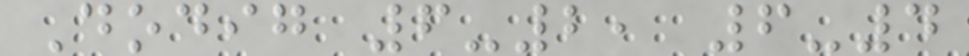Dodig 6-2, 6-4
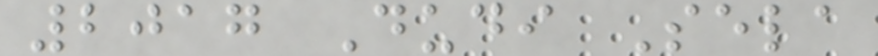2017 Dudi Sela
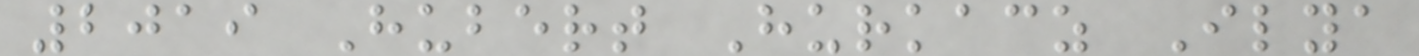2019 Hubert Hurkacz Ilya
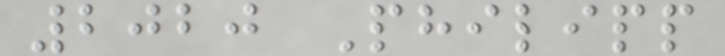2020 Philipp
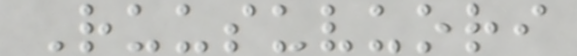Ruusuvuori
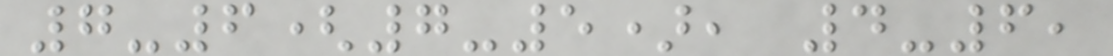7-6(7-5), 4-6,
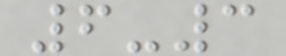6-3
